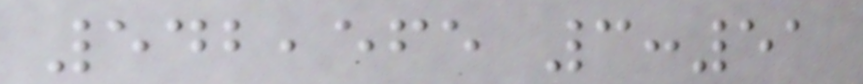542,565 3:51
